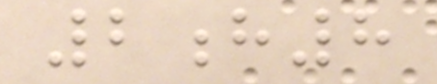2h8
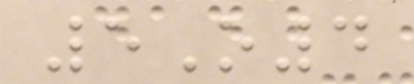5O4
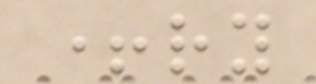+ry
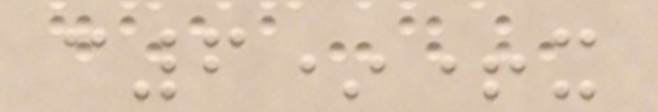c6*+x
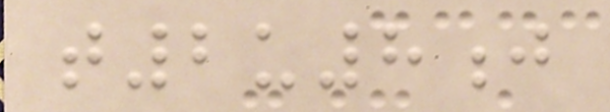t2u8j
